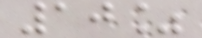10%
